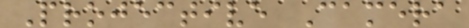Projective Camera
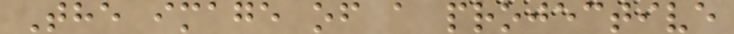The image of a projective
